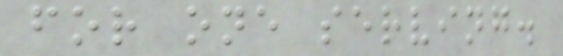for one serving.
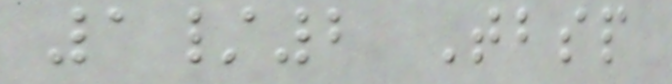1/2 Tbsp
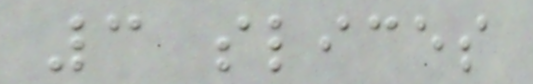3 slices
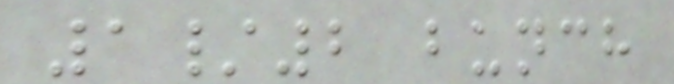1/2 bunch
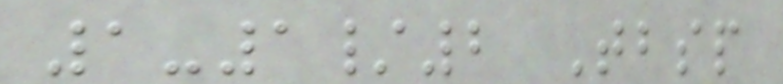1-1/2 Tbsp
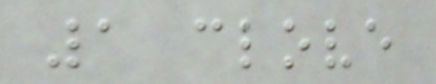1 clove
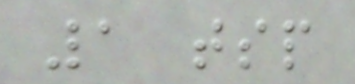1 tsp
